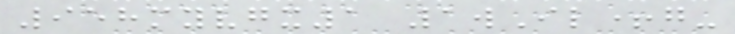958myvgx1 1wIl+g-
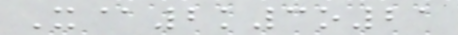X@2k3o21
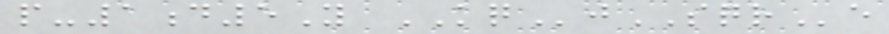p-1d5Y KQjSQRe
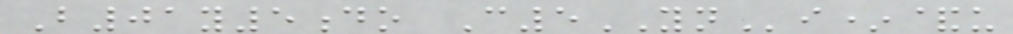B01y5do C5YNi*&u
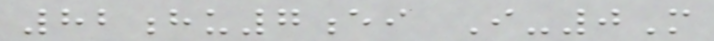82hu7ei I-0M
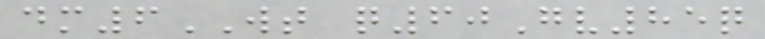dm6WT q60Gv85q
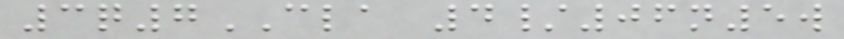3q7CLA 4/06n5w
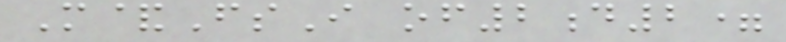M&FsI of2d2=
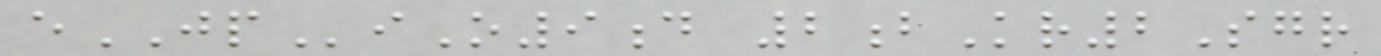eJPiO9d 2bKr2Sgr
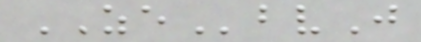ZEbvJ
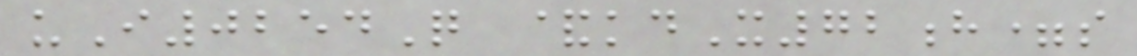uI0254Q &kdX72h=s
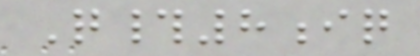Q#8iq
